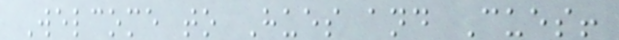Welcome to Hues and Cues!
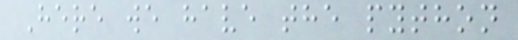Here we have the python
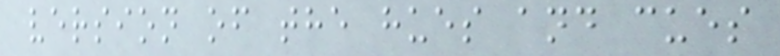version of the hues and cues
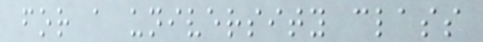for a university class
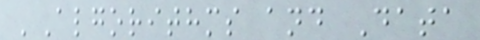'Algorithms and Data
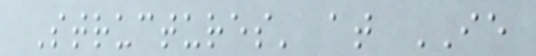Structures' at IE
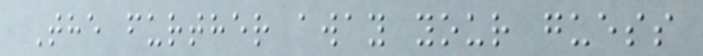The further away your guess
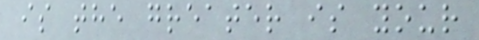is the greater is your
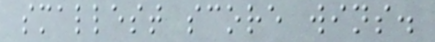smallest score wins.
